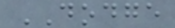DODGE
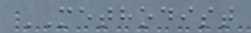METHODIST
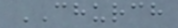CHURCH
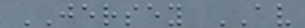JERSEY AV
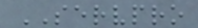SERVPRO
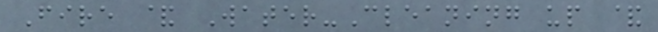Fire & Water-Cleaning up &
